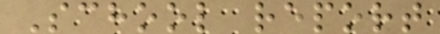School report
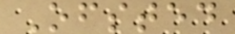Ofsted
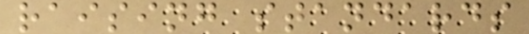raising standards
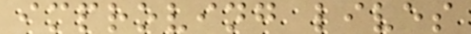improving lives
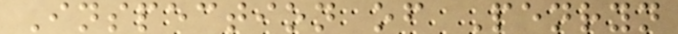Inspection of Penryn
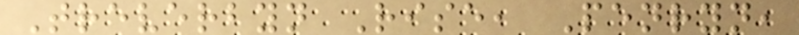Treverbyn Rise, Penryn,
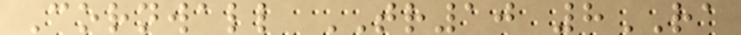Cornwall TR10 8RA
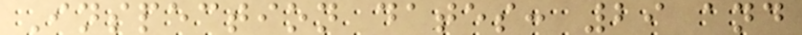Inspection dates: 29 and
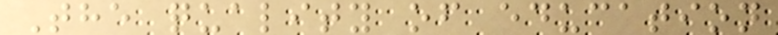The quality of education
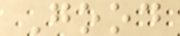Good
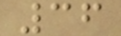36
